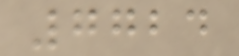7724
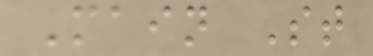Main St
